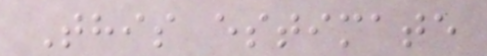This estimate
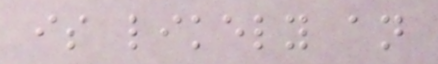is likely an
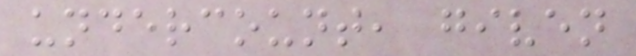undercount, given
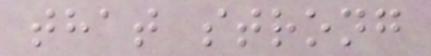that strong
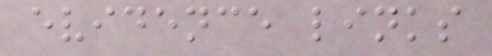evidence links
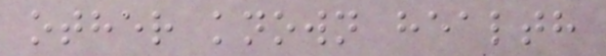other known health
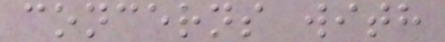concerns with
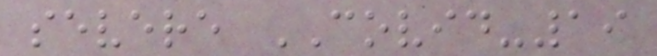severe COVID-19
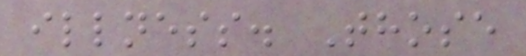illness. Those
